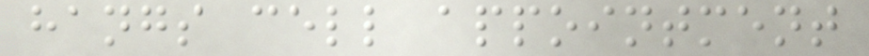hangs cell appointment
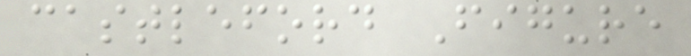castleford Figure
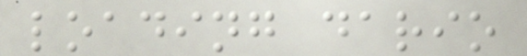loading dario
